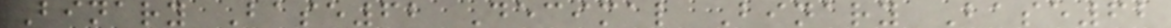Binary Base62 Decimal Binary Base62
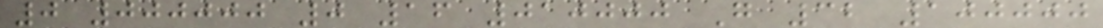0 000000 0 16 010000 G 32 100000
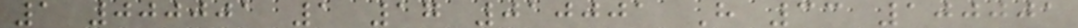1 000001 1 17 010001 H 33 100001
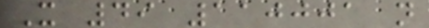X 49 110001 n
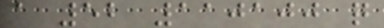a 52 110100 q
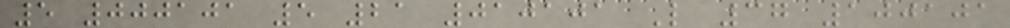5 000101 5 21 010101 L 37 100101
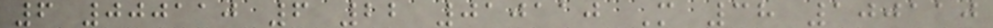6 000110 6 22 010110 M 38 100110
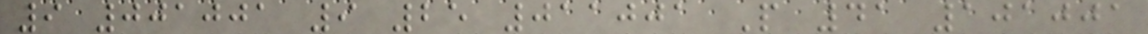9 001001 9 25 011001 P 41 101001
